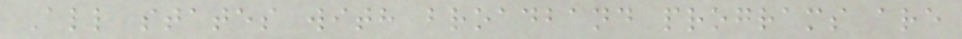All states with broadband programs are
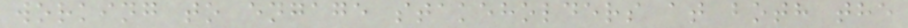working to engage stakeholders at both the
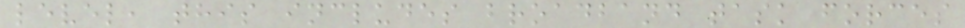level, this includes broadband task forces
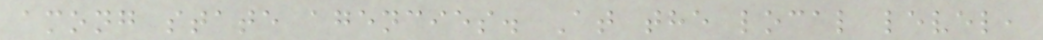among state agencies. At the local level,
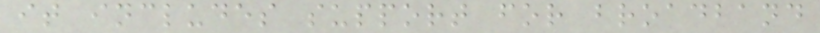it includes support for broadband
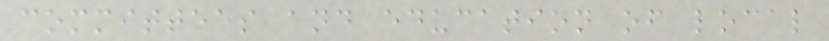committees and education of local
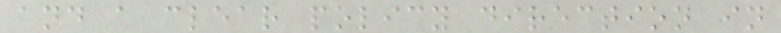and a clear policy direction in
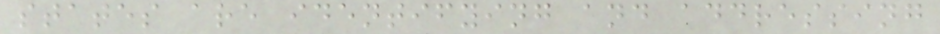states are identifying and addressing
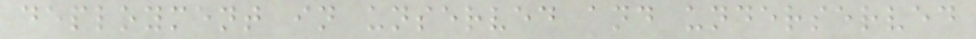deployment in unserved and underserved
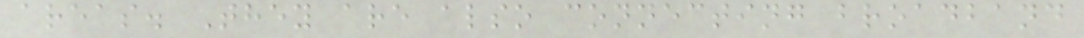areas. They are also connecting broadband
